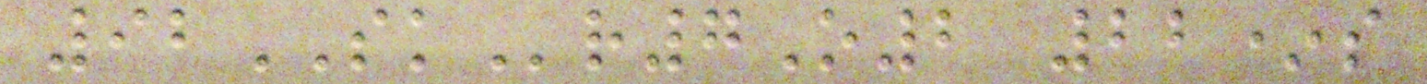92SKr7O2 22*s
